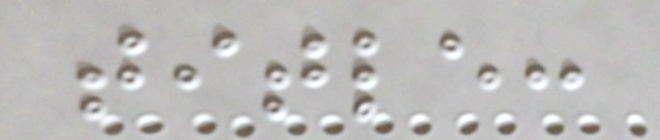title:
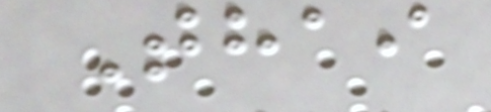Thai
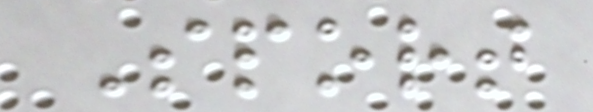Sport
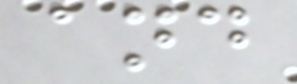and
